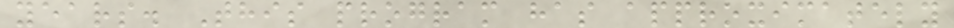years. This program has approximately
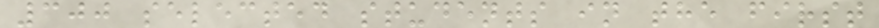300 selected students in the first
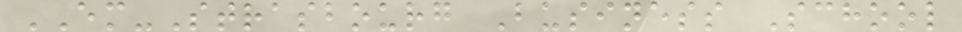EM-Strasbourg Business School
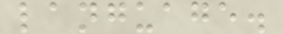language.
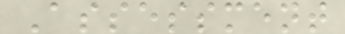Assessment
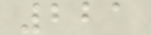221
